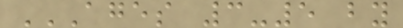AGES 3-5 BY
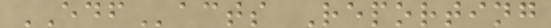EDFacts Reporting
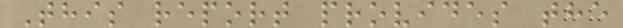This report provides the
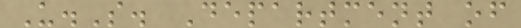U.S. Department of
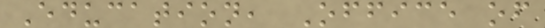Education, Office of
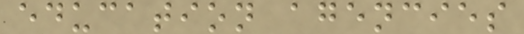education agencies
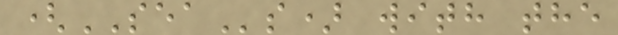(SEAs) with the
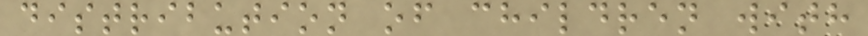distribution of children with
